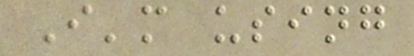I'm using
